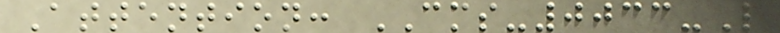Attention: CMS-0033-P
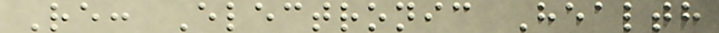Re: Electronic Health
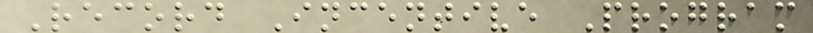Record Incentive Program
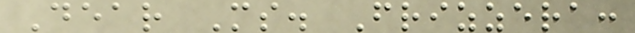Dear Ms. Frizzera:
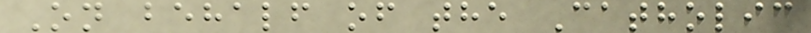On behalf of the Catholic
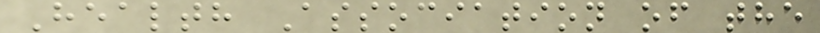Health Association of the
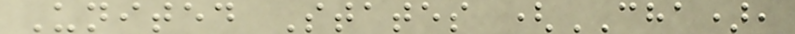United States (CHA),
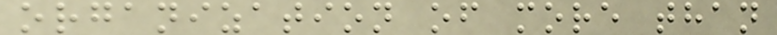organization of more than
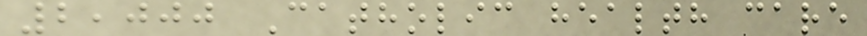2,000 Catholic health care
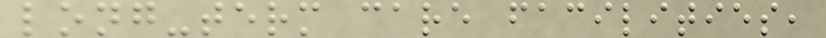long-term care facilities,
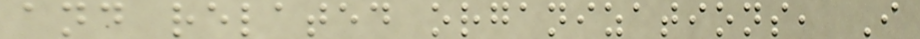and related organizations, I
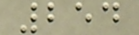254
